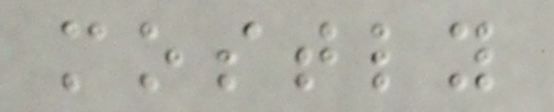mostly
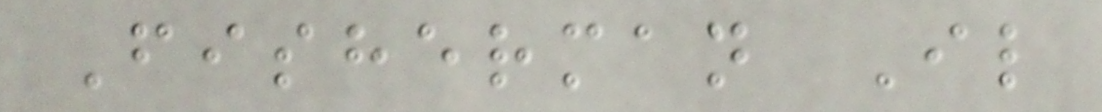Fisherman Il
